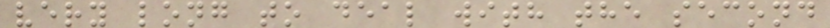very long to deal with the second
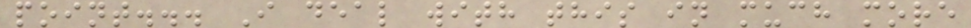point... I deal with this in much more
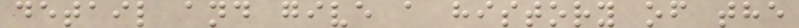detail and give a history of the
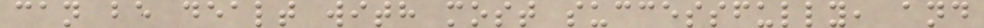can be dealt with most successfully, and
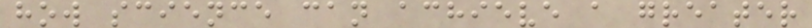how science can achieve a greater
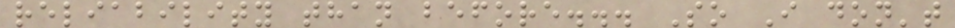reliability than before... So I don't
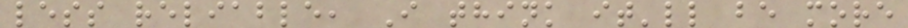less reliable, I think it'll be more
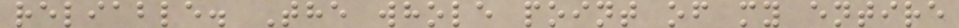reliable. The whole point of my entire
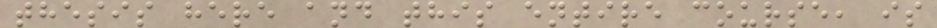thesis here and this entire course, is
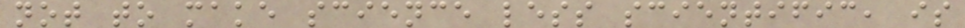not to make science less scientific, is
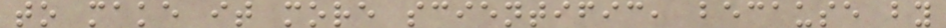to make it more scientific, because by
